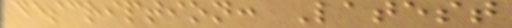description: Latest
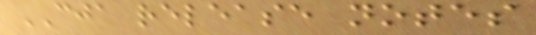CJA release notes
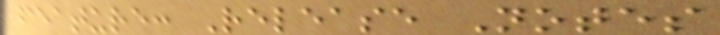feature: Release Notes
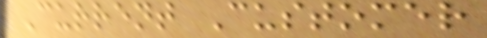Current Customer
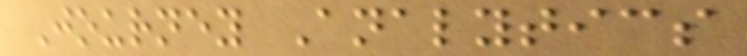Journey Analytics
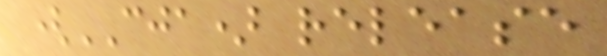(CJA) release
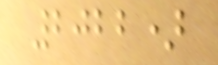2022)
